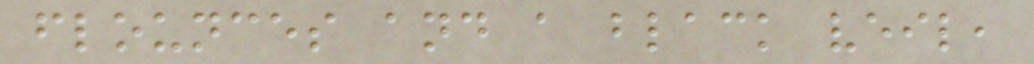flounces and a black veil,
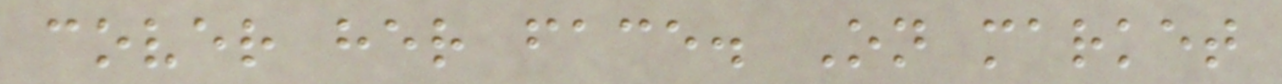cover her face. On market
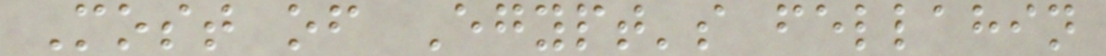Most of Egypt's fellahin
